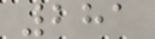281
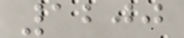1200
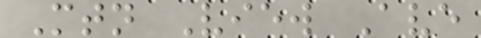Mtn View Ave
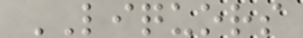LIQUORS
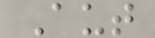Aut
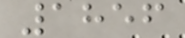1856
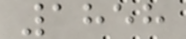1858
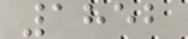1852
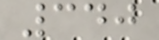340
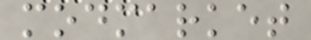modmarket
